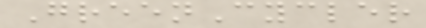GreenCycler
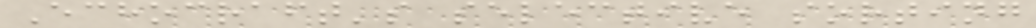Echocraft's selective sorting
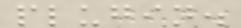plugin.
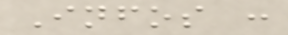Infos :
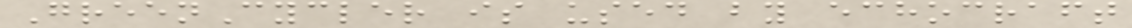GreenCycler is used by echocraft
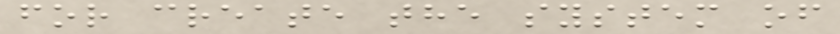for create the system of
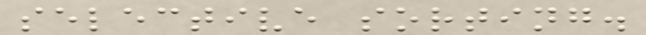selective sorting.
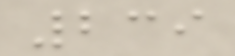239
